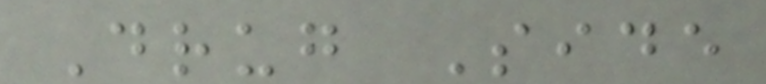Drug Side
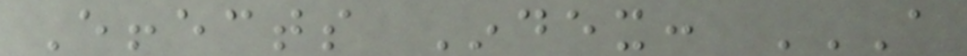Effects Index: A
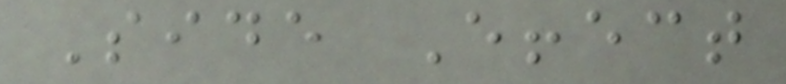Side Effect
